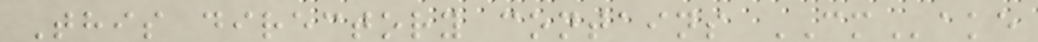This directory contains CMake
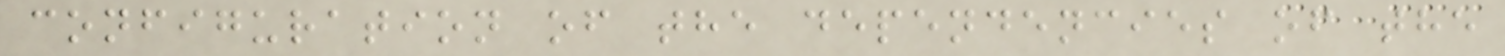configuration of the dependencies of the
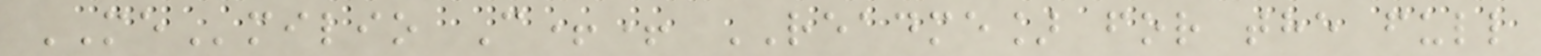MEmilio C++ README] for the full
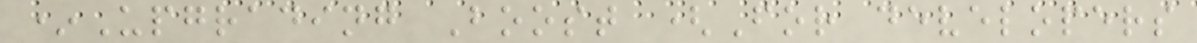*Upgrading Boost (For developers
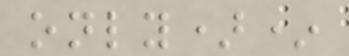only)*
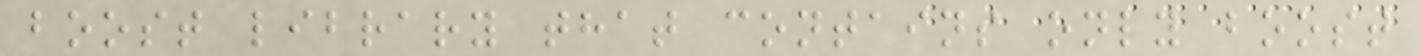boost library that contains only boost
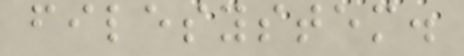filesystem.
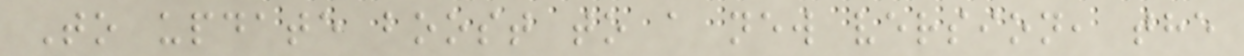To update boost to a new version, the
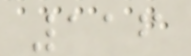116
